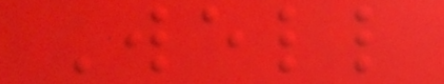Well
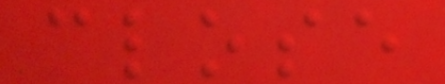close
